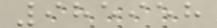985958
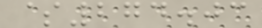$274.03
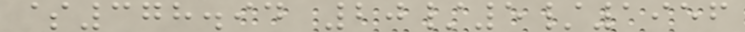$378.94 20/5/1956
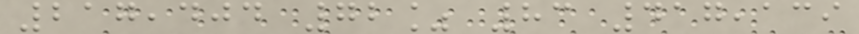217,404 72% 83 417,139
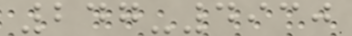247-4930
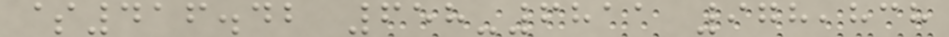$416.42 658-6811 978,838
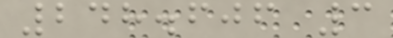248.606 3
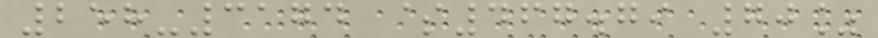258-3174 $467.79 70%
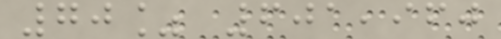70% 601,960
